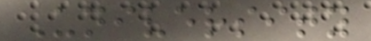University
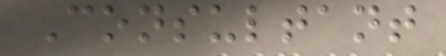Consultant
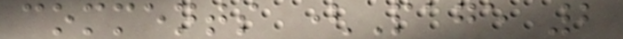comments (Page 2
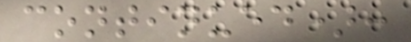continued):
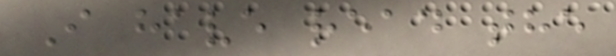I have read the
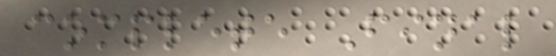complete Final
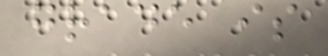grade is
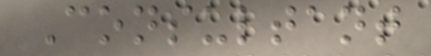Consultant
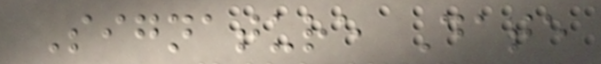Signature Date
